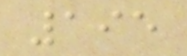195
